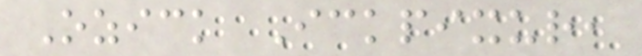Ozick Ickpixur,
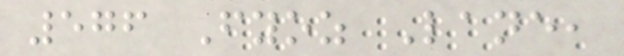576 Fyoz Lane,
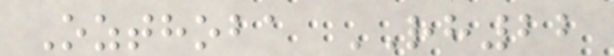Ozthoba RH22
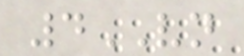4VN
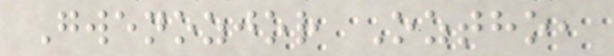Gwenozjor Oztho,
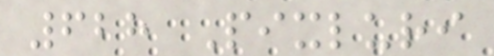628 Pixluri
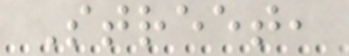Street,
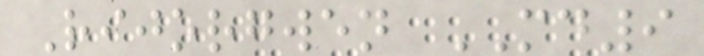Rijorgwen MD9
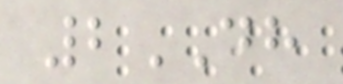2DH
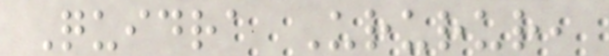Quidra Ururur,
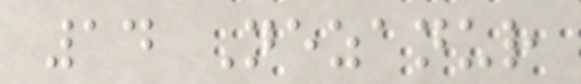14 Nezanur
